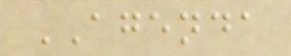AGENDA
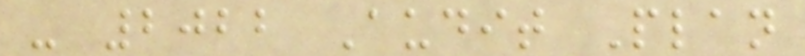- 2022 Audit Plan
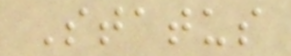Status
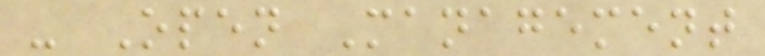- Open Management
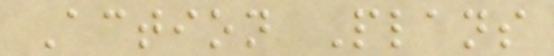Action Plans
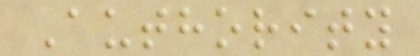Authority
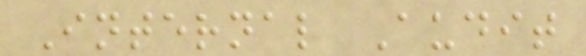Internal Audit
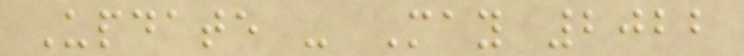Update - May 2022
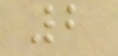2
